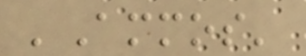'Ammos'
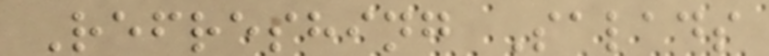Refreshing Salads
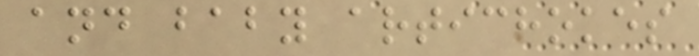and baby artichokes
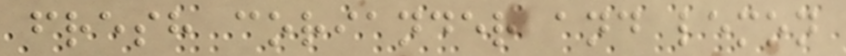fresh coriander and lemon
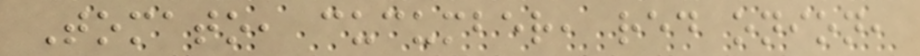Tomato, cucumber, red onion,
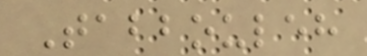Tabbouleh
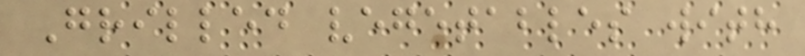Grilled vegetables with
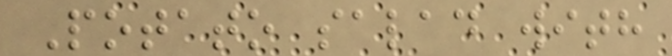Potato salad with
